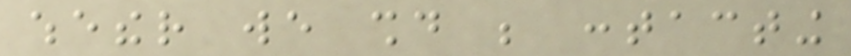whether we should be contacting
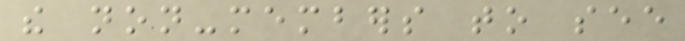the non-members to see
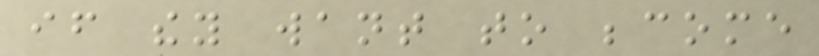if they want to become
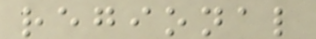regional
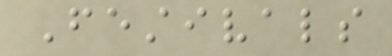Festivals
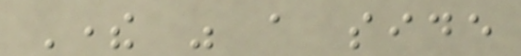There was a side
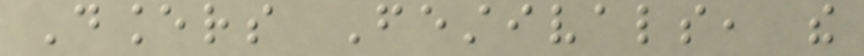Dancers Festivals, the
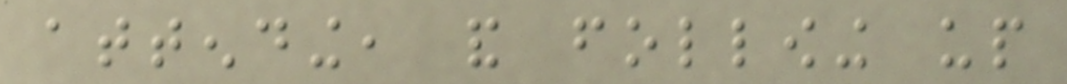attending, and following up
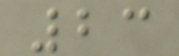23
